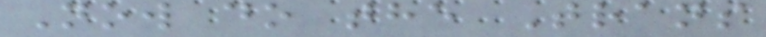Now do the Trans
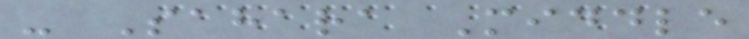- Sahara Middle
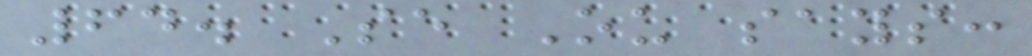64. Se Ou says:
